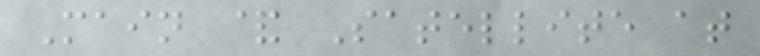Main & Satellite at
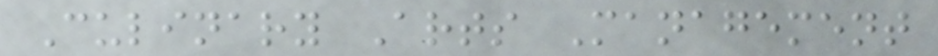Culinary Arts Management
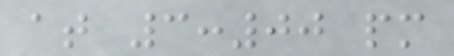at 3:00 pm
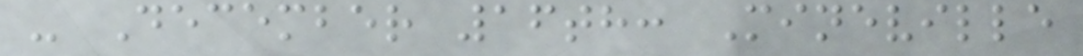- December 16th: Mineville
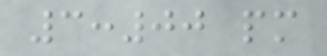3:00 pm
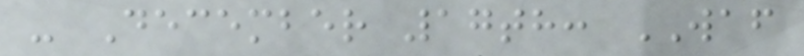- December 17th: WAF
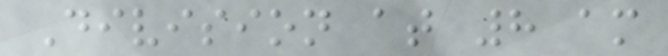Division at 8 am
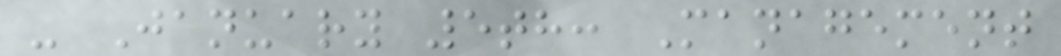- January 5th: Management
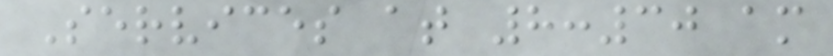Services at 8:30 am
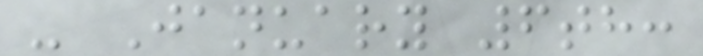- January 6th:
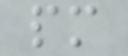pm
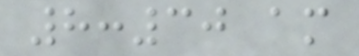8:30 am
